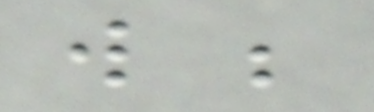will be
